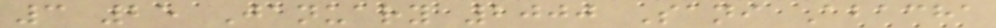3 25 January 2000 Sani Abacha
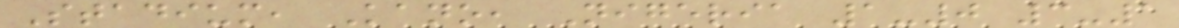Stadium, Kano, Nigeria 1-0 3-1
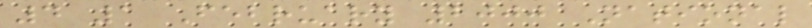4 1 February 2000 National
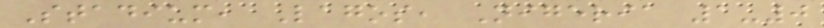Stadium, Lagos, Nigeria 1-0
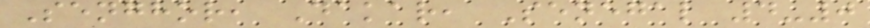Senghor, Dakar, Senegal 4-0
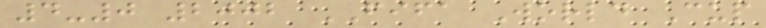4-0 2002 FIFA World Cup
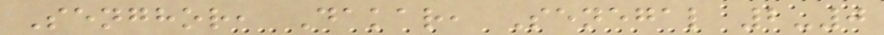Senghor, Dakar, Senegal 2-0
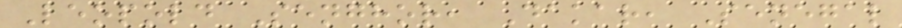Leopold Senghor, Dakar, Senegal
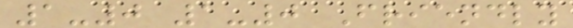1-0 1-0 Friendly
